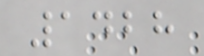1428
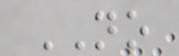NO
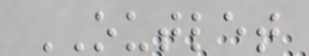OUTLET
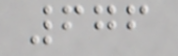676
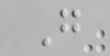G
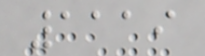1119
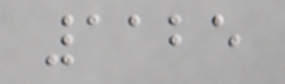1125
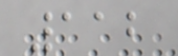112
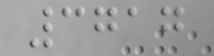3717
